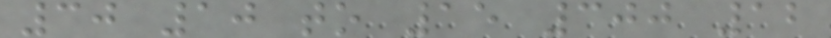30 10 to 15 300 12
